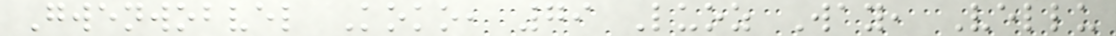Gwenwobvel Koko, 79 Luoz Way, Vellu
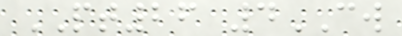PT26 4CW
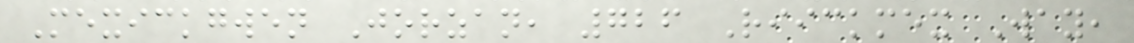Mexickgwen Jorzan, 726 Riickmex Way,
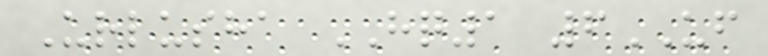Urlusha HQ1 6UF
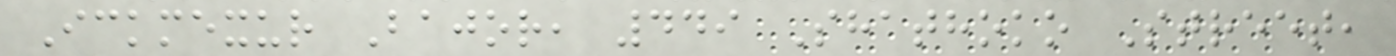Ickmexur Bajor, 449 Shathoko Street,
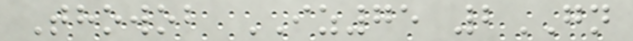Thowob IZ75 2GN
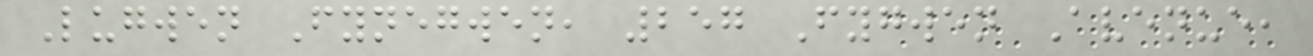Lugwen Fynegwen, 257 Fygwen Avenue,
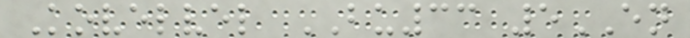Kovelvel BU33 5EN
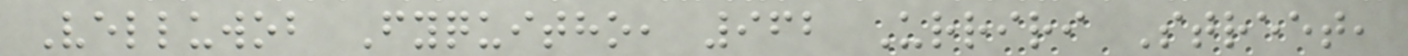Velluwob Fyquitho, 962 Urriri Street,
